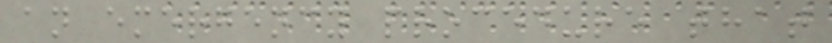an emergency procedure that
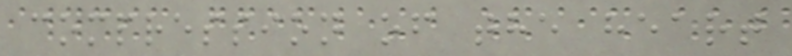compression of the heart
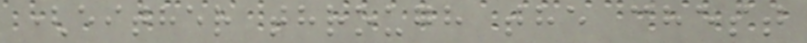(either through the chest
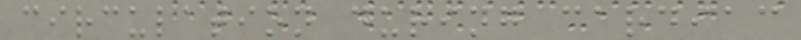circulation during cardiac
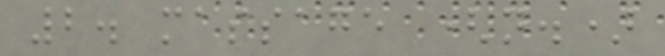2. massage (n.)
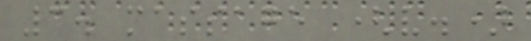3. massage (v.)
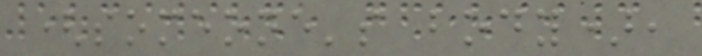(someone's body),
